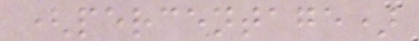(percentage)
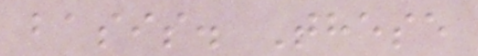basis. These
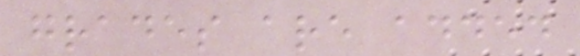grades are added
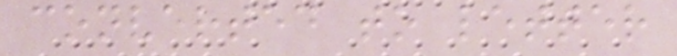converted to letter
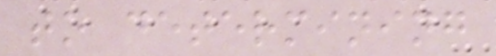to determining
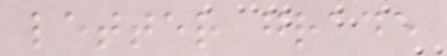letter grade
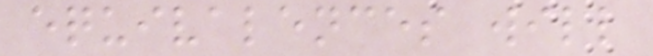equivalences will
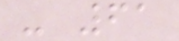- 61
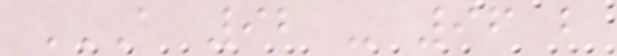A 92 - 96 B
